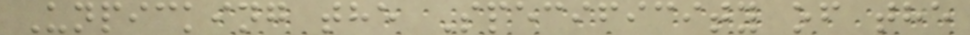Unpicking the Specificity of the
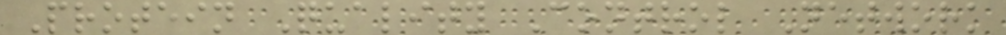Protein Quality Control Network
